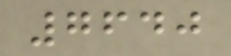7640
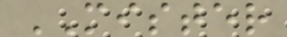MISTER
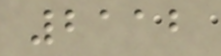2112
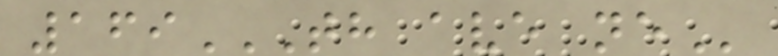169TH AVE NE
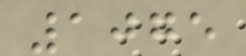1075
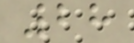28
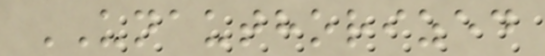UNAUTHORIZED
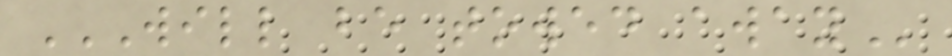WILL BE TOWED AWAY
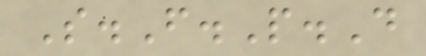S.F.P.D
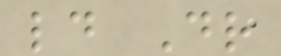ld Dr
